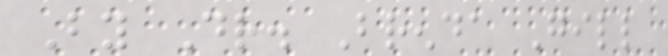By Dr. Brenda Gill
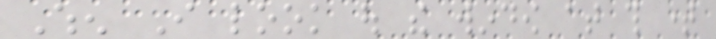When I look out the window at this time
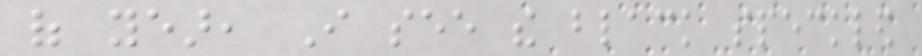of year, I see the black speckled
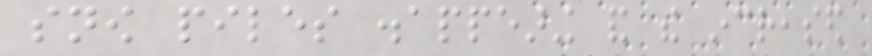snow piles disappearing and the increased
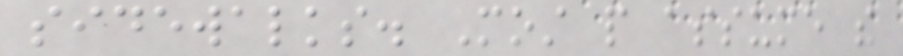sidewalks. Most people assume the
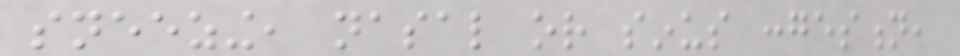sneezing, nasal or sinus congestion,
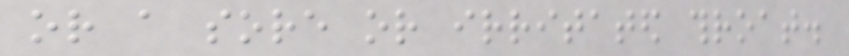or a sore or irritated throat.
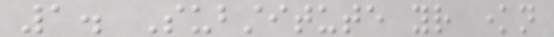1. Substitute your known
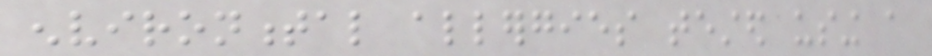environmental allergies tested using a
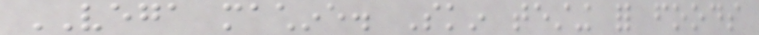VEGA machine. Skin testing for foods
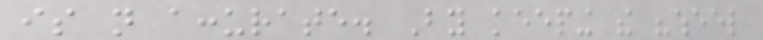is not accurate. By keeping the "wheel
